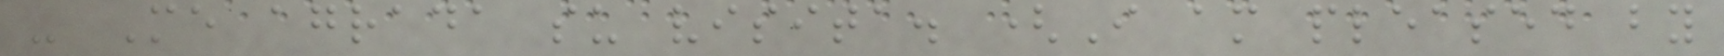- Me agrada su visita. (I am pleased by
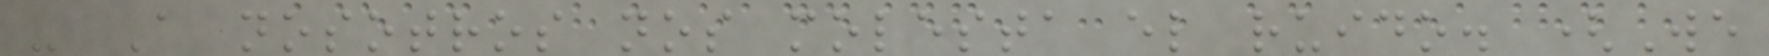- A nosotros nos molesta el ruido. (We
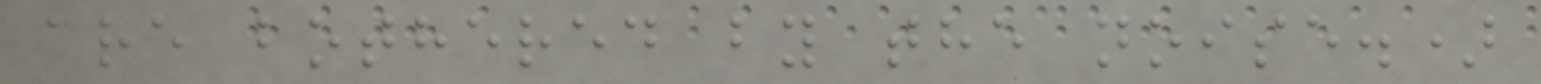are bothered by the noise.)
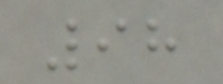98
